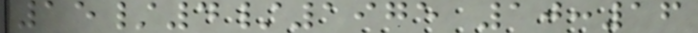15/4/1975 10:16
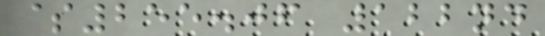$255.06 122nd
